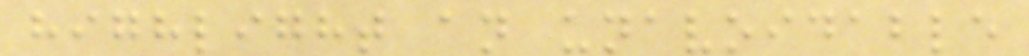highlight an unavoidable
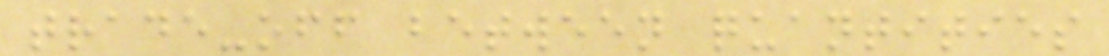trade-off between quantities
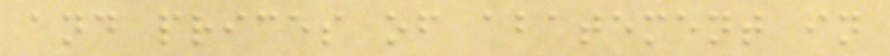and prices of abatement in
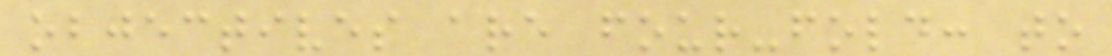objectives are four-fold: to
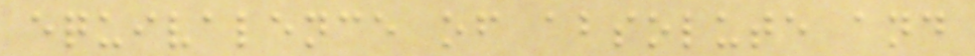equivalence of absolute and
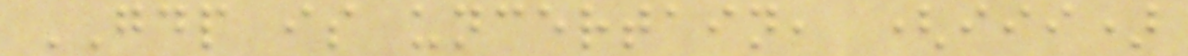GDP is uncertain, (iii)
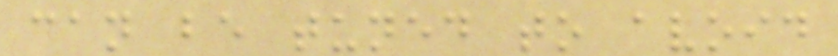can be tuned to avoid
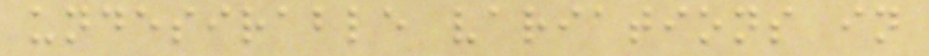undesirable variations in
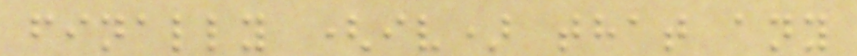finally (iv) that any
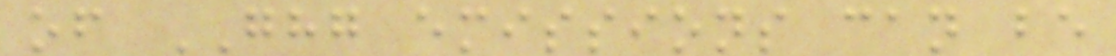of GHG emissions can be
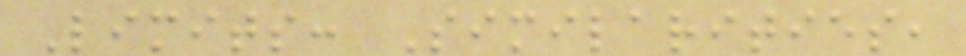Limits: Similarities,
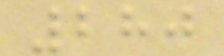280
